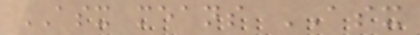ASX means ASX
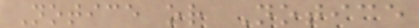Notice or Notice
